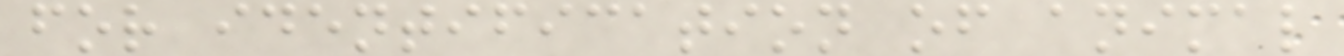for identification of animal
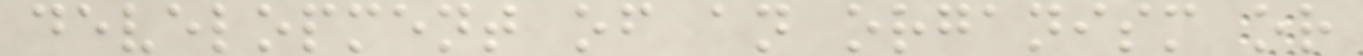development of an organism or
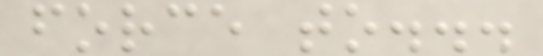force to...
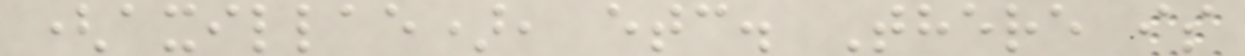(axillae), etc. There is
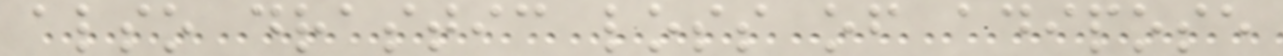also drastic loss of adipose
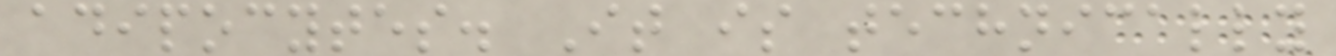adipocytes. It is technically
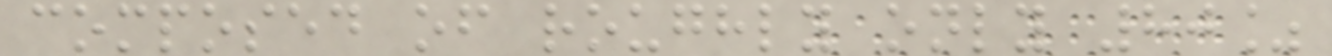composed of roughly only 80%
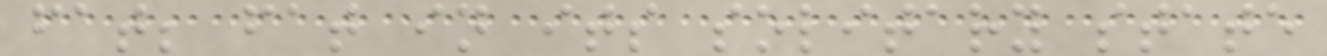fat; fat in its solitary state
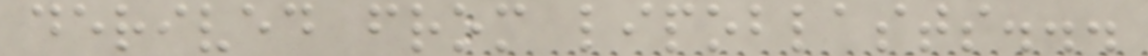derived from lipoblasts...
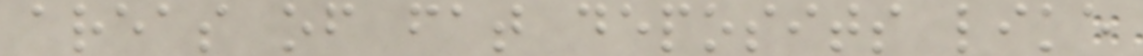areas of fat deposits like
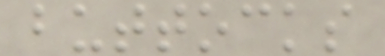buttocks
